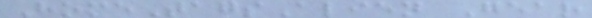HomeTagsAlien Gear
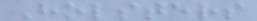Holsters
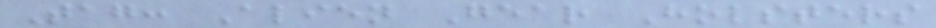Tag: Alien Gear Holsters
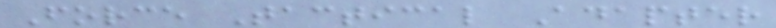Force Tactical Adapter
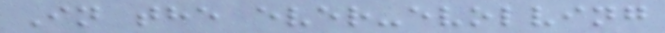In the ever-evolving
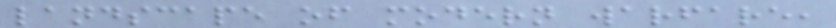landscape of modern warfare,
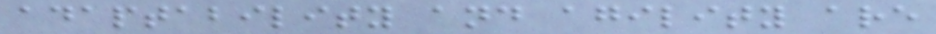adaptability and agility are
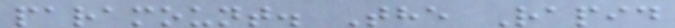paramount. The Rapid
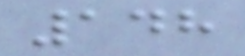148
